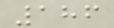186
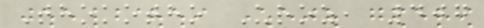Thokotho Uroz, 407
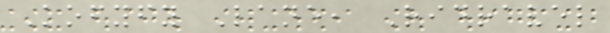Kofyfy Lane, Ridravel
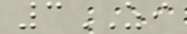3ZI
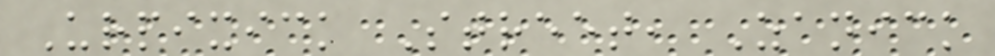Urpixick Street, Zanick
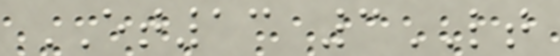ET13 3LT
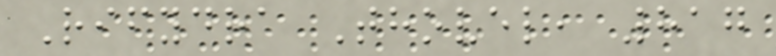Rifydra Thovel, 817
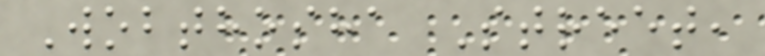Wobthosha Street,
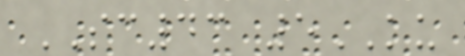SC43 5KU
